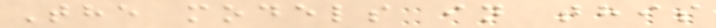The models in this
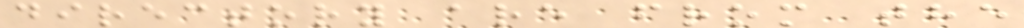directory are from the
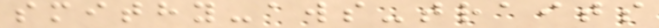smithy-aws-traits
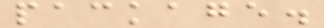package.
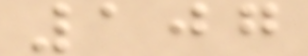107
